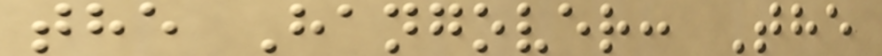the Hangover: The
